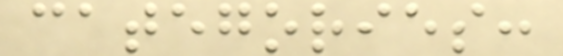categories:
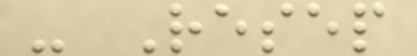- Resep
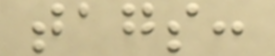tags:
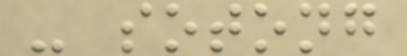- sotong
